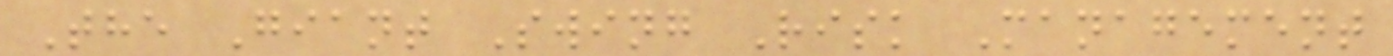The Giant Swing Risk Management
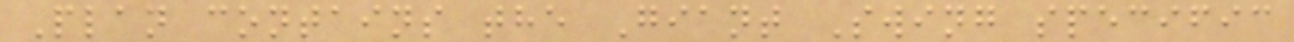Plan contains the Giant Swing specific
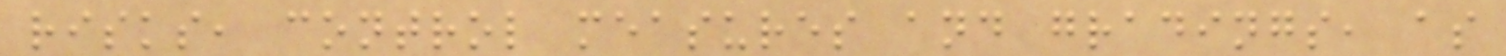risks, control measures and gradings, as
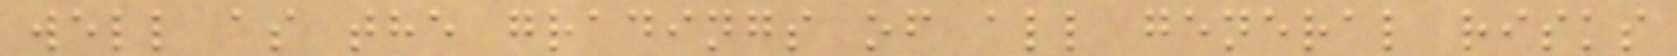well as the gradings of all general risks
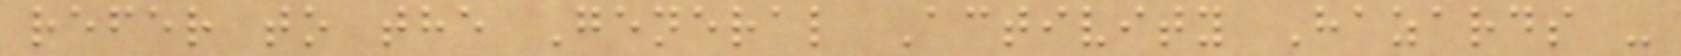refer to the General Activity Hazards -
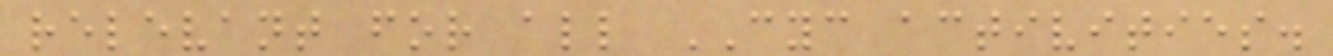relevant for all CYC activities.
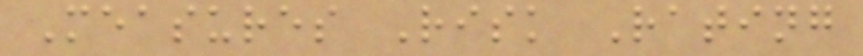Measures Risk Rating
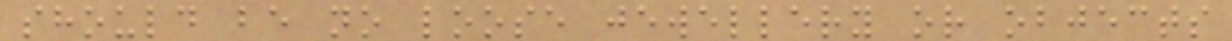should be no loose jewellery or objects
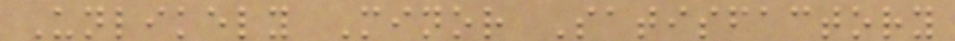Unlikely Minor Satisfactory
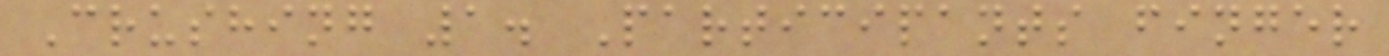Crushing 1. Participants finger
